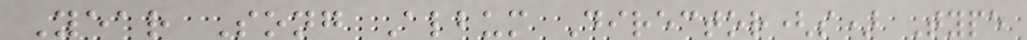Year Song Album Director(s) Type
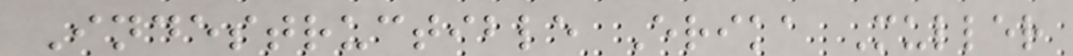Indestructible Erika Muller
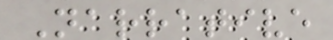Narrative
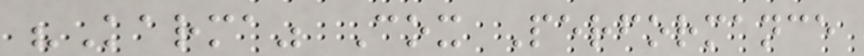"Karma" Cox Performance
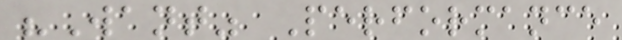"Want" Performance
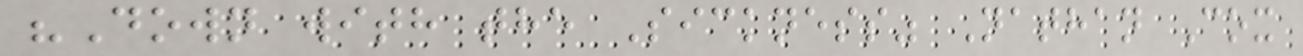"Down with the Sickness" Nathan Cox
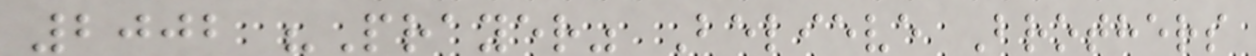2002 "Prayer" Believe Brothers
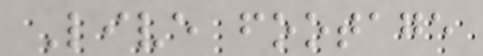Live footage
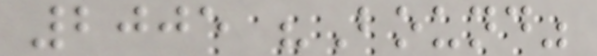2005 "Bound"
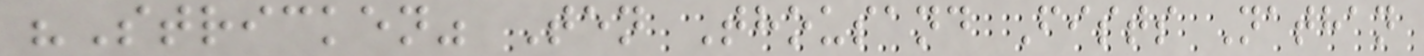"Stricken" Ten Thousand Fists Nathan
